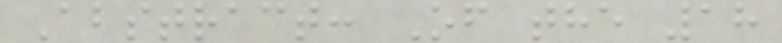Abstract: Of the 18
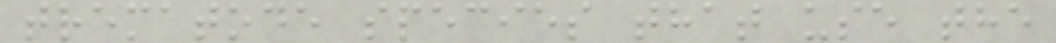trematode species that use the
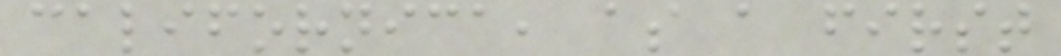californica, as a first
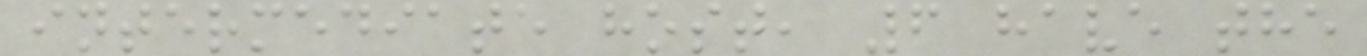intermediate host, 6 have the
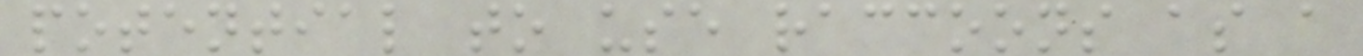potential to use raccoons as a
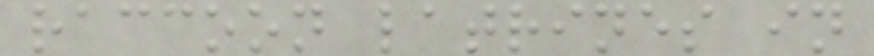raccoon latrines in
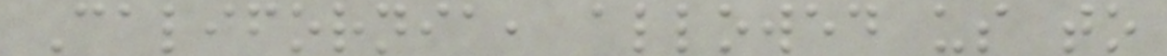California, allowed us to
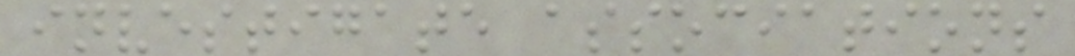investigate associations
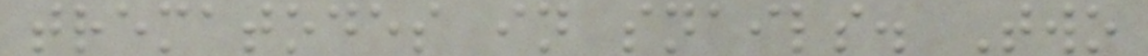trematodes in snails. Two
